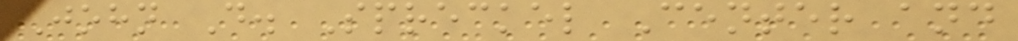John D. Spreckel Center and
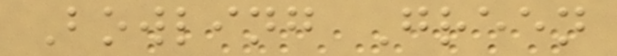Bowling Green
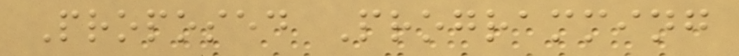Proposed Programming
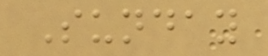Sunday
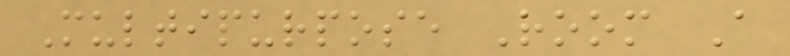Multipurpose Room A
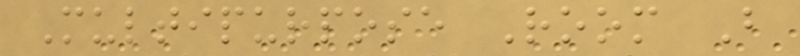Multipurpose Room B
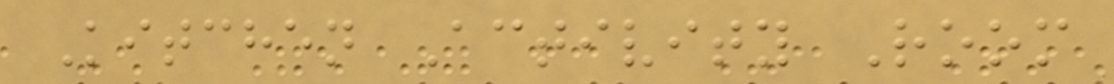Kitchen Activity Room
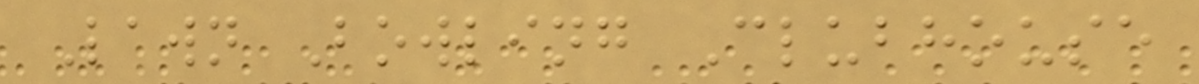Lawn Bowling Clubhouse
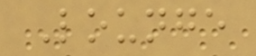Lounge
